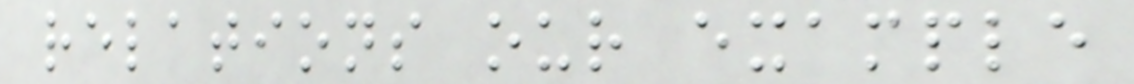relations our example
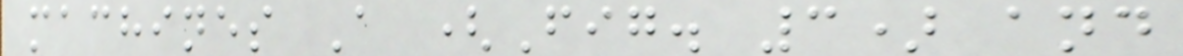machines A (Fig. 3) and
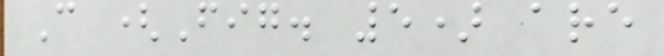C (Fig. 5) are
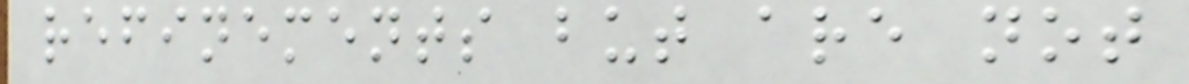refinements but are not
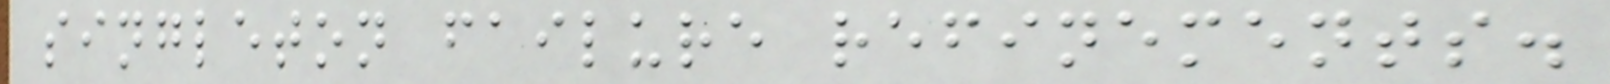singleton failure refinements.
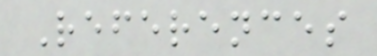References
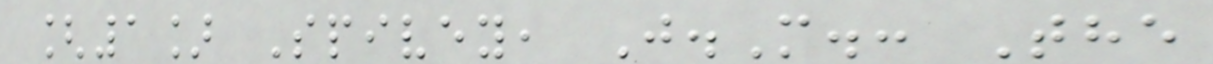[1] Spivey, J.M.: The
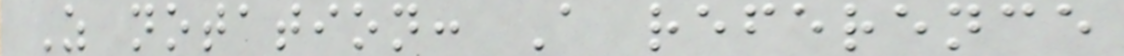Z notation: A reference
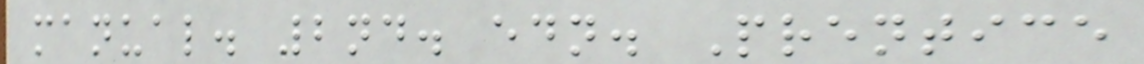manual. 2nd. edn. Prentice
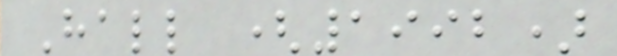Hall (1992)
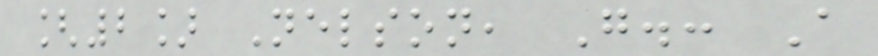[2] Nelson, G.: A
